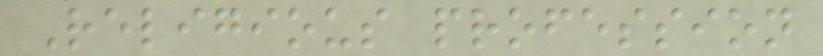Religious profession
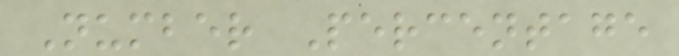Number Percentage
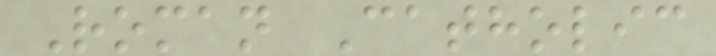Roman Catholic
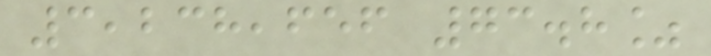3,238,656 73.8%
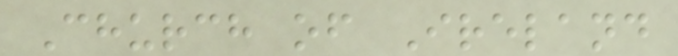Church of Ireland
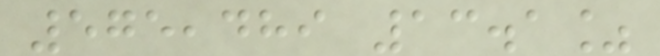575,489 13.1%
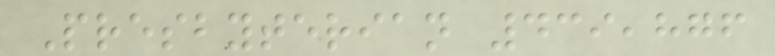Presbyterian 439,876
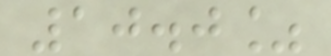10.0%
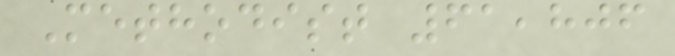Methodist 61,806
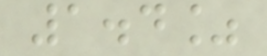1.4%
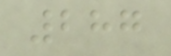287
